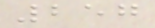257
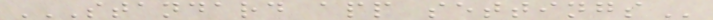STANDARD APP SETTINGS
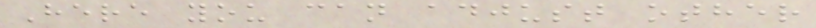Here you can adjust other
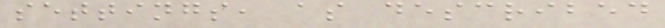settings, as described
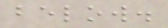below.
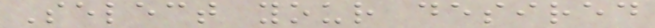Select your desired
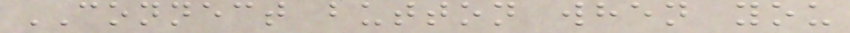CONNECT button when you
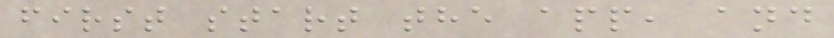first start the app, and
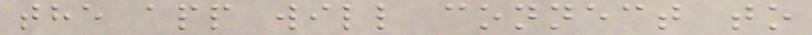the app will connect to
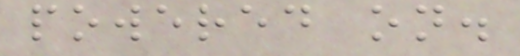powered on.
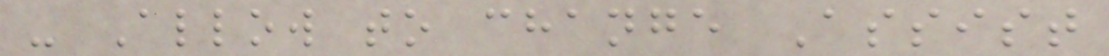- Allow to change Assist
